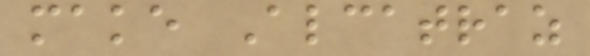make Alcatraz
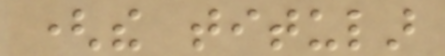(the titular
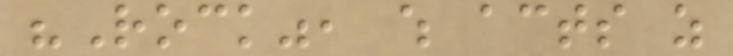"Rock", which acts as
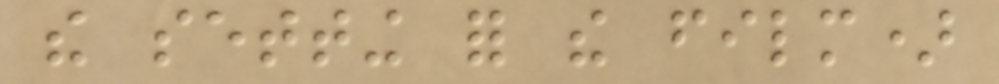the setting for the film)
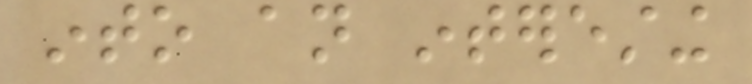into an interesting
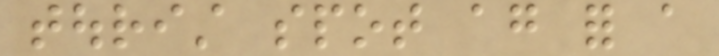tourist spot again for a
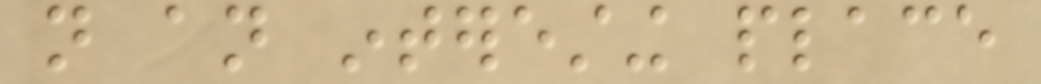not an interesting place
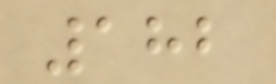182
